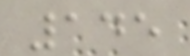145
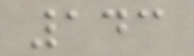143
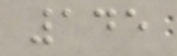145
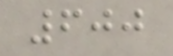600
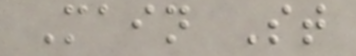Main St
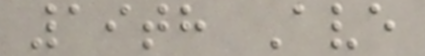19th Ave
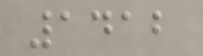1412
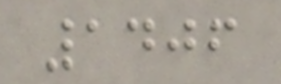1406
